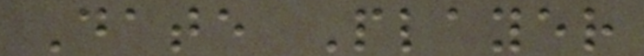Date Player
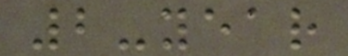2-year
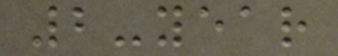2-year
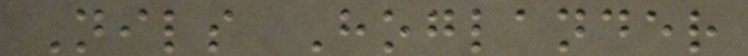Nils Hoglander
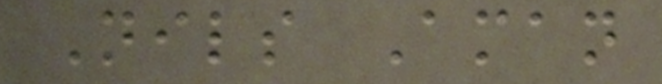Nils Aman
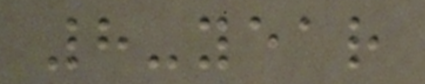8-year
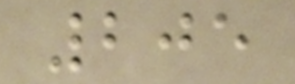205
